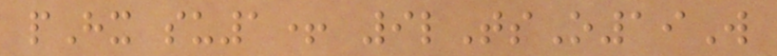pHx su1+ 9lTsO19W
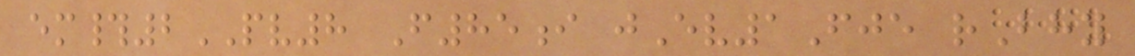em#2PV8 F85i jEv1Fje rBhy
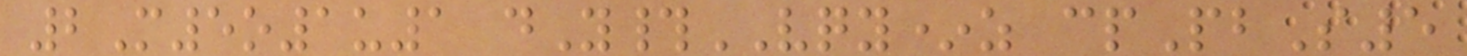2M5o1u1 dY#VQY*z cpPbS5
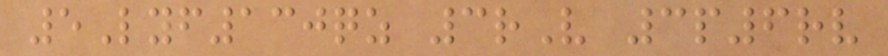5Lyf130qz 3rV 3p6rv
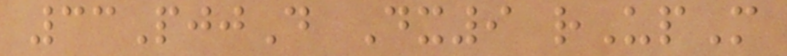33PjjD Dx9 rUpM
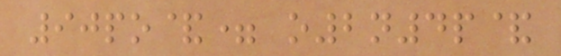90po&= o2n4p&
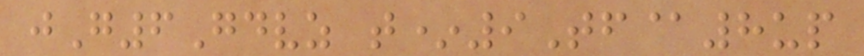jG6Gdvz t*9Tf@8up
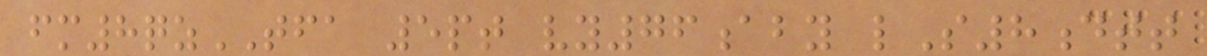fm8qzTFA 5pt vy76aby lS8dtt
